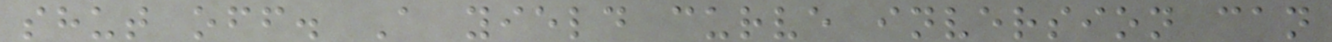shut off. A yield curve inversion can
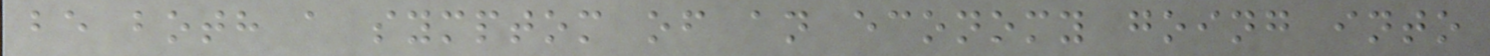be both a symptom of an economy going into
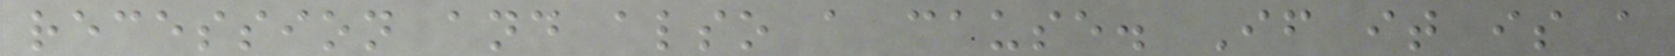recession and also a cause. If it is a
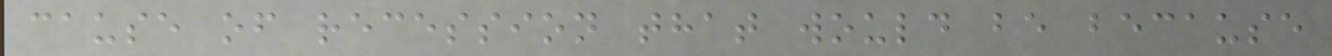cause of recession that would be because
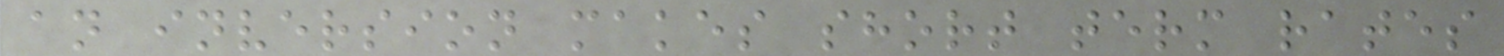an inversion makes short term rates
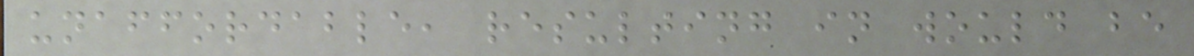unaffordable, resulting in would be
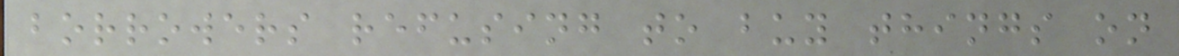borrowers refusing to buy things on
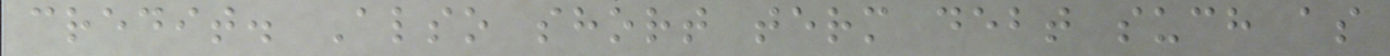credit. Also short term debt such as
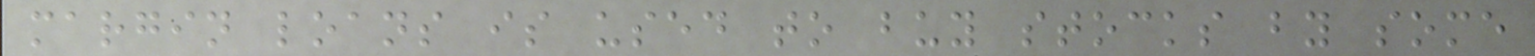margin loans is used to buy stocks by some
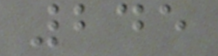245
